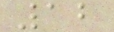12
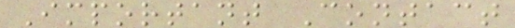Important Contact
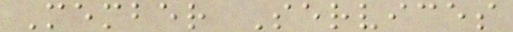Member Services
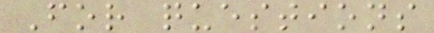For questions
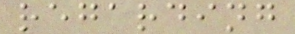regarding
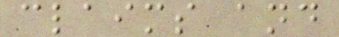claims and
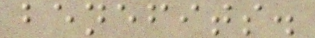benefits.
